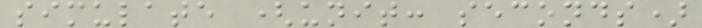simulate (unit: seconds)
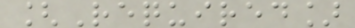[Required]
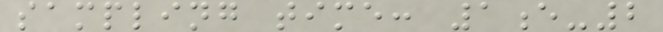sampling time: 1e-2
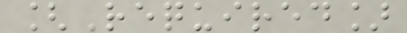[Required]
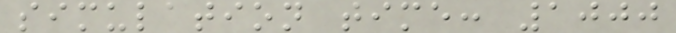simulation time: 1000
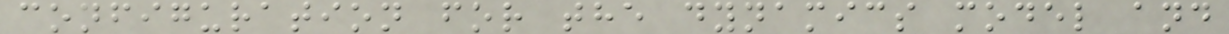configuration for the dynamics model and
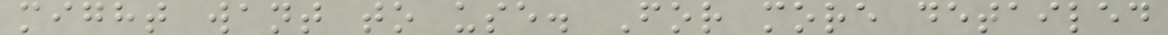might want to use. For more detailed
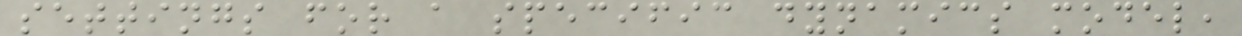settings for a specific dynamics model,
